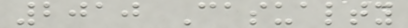2010 Casualty
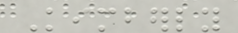Kimberly
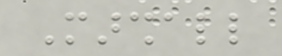Marshall
